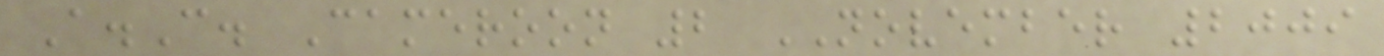A.C. Cameroon 2 NOVEMBER 2009
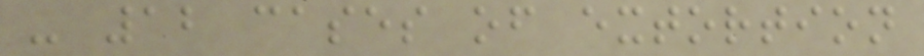- 12 cases of extortion
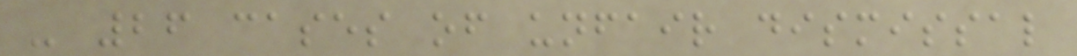- 26 cases of unfair dismissal
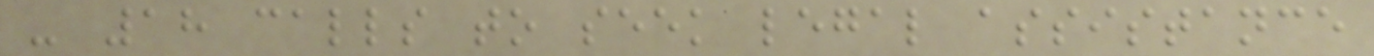- 18 calls to seek legal assistance
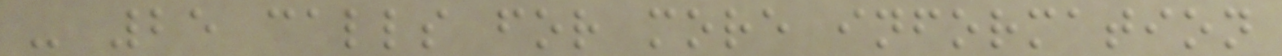- 25 calls for more information
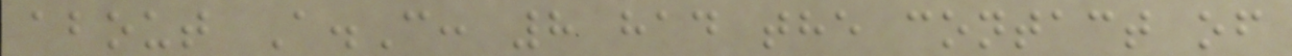about A.C: 8 had the contact of
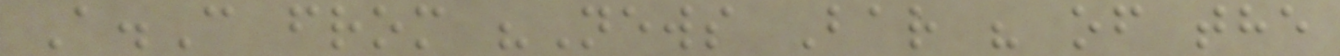A.C from "News Bar " of the
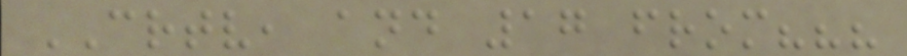CRTV, and 17 from???
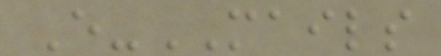E-MAILS
